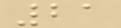21
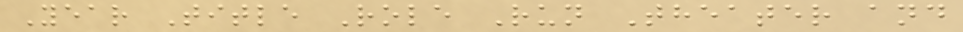Year Title Role Run Theater and
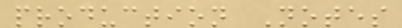production Notes
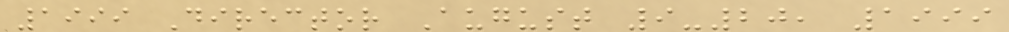1999 Director August 9-20, 1999
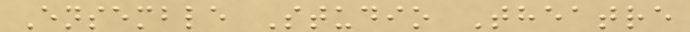Ensemble Studio Theatre
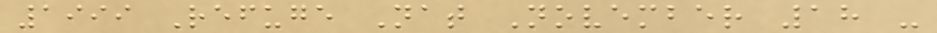1999 Refuge Nat November 18 -
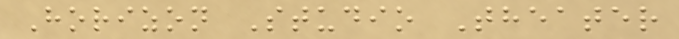Horizon Studio Theater
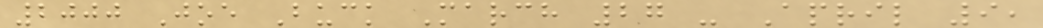2000 Joe Buck March 27 - April 9,
